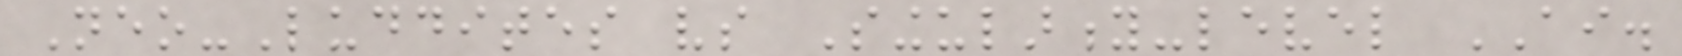Neo-Luddites vs Singularity-level AI.
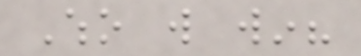Who will win?
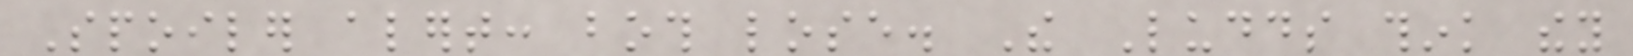Spoiler alert: both lose. The Ludds think they
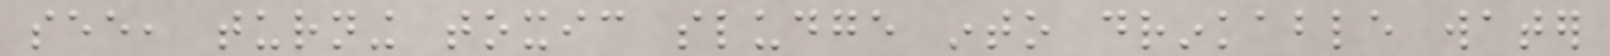see, turning toxic sludge into drinkable water
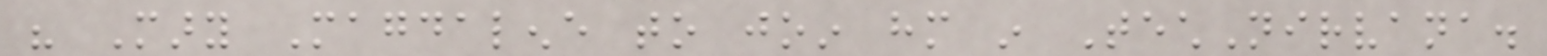his Mary Magdalene to join him in TechNirvana.
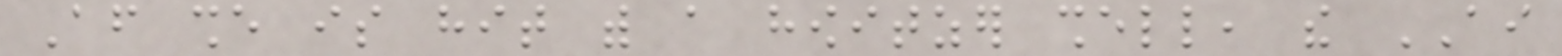After she is hit with a howitzer shell, the AI
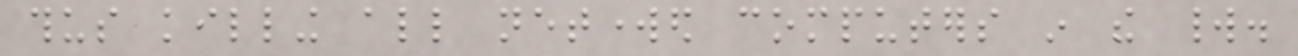thus killing all networked computers in the world.
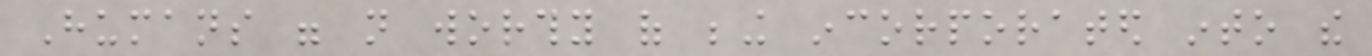Humans were not worthy of being incorporated into the
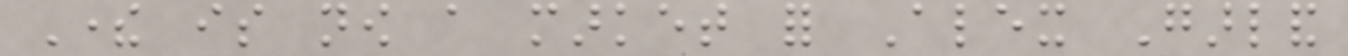There is now a market for Alex Garland
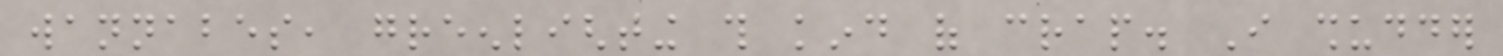wannabes, greenlighting this kind of crap. I shudder
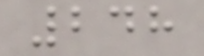248
